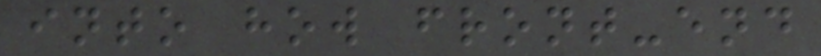into how front-end
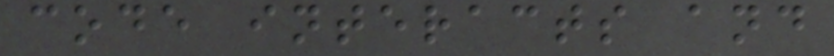code interacts and
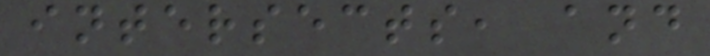intersects, and
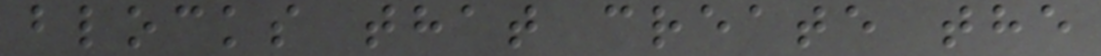blocks that create the
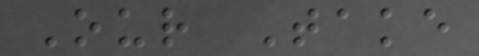Our Take
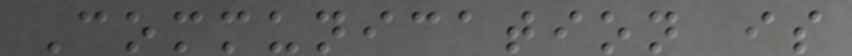Communication is
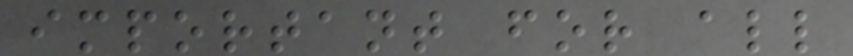important for all
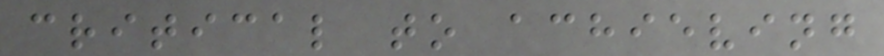critical to achieving
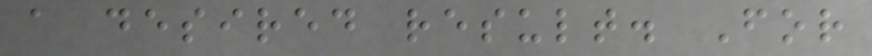a desired result. For
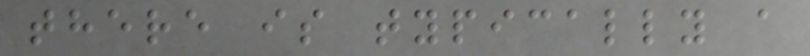there is typically a
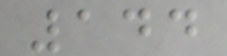144
